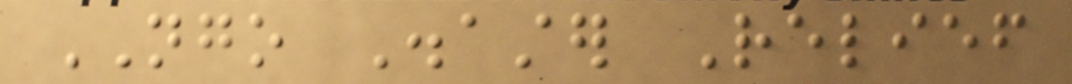NGO Disaster Relief
